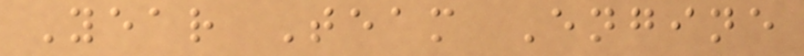Year Team Engine
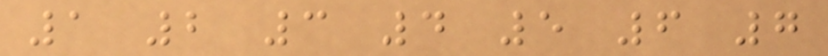1 2 3 4 5 6 7
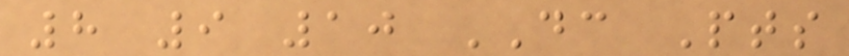8 9 10 DC Pts
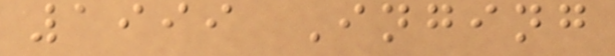1999 Inging
